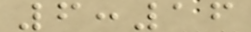6:16
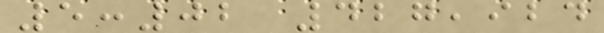5:02 427,924
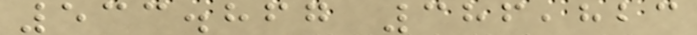533.867 386,823
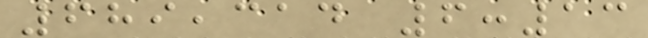689,314 6:13
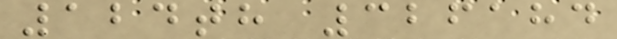124th 326184
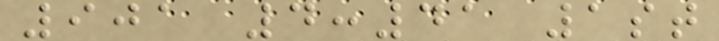901 4:41 1st
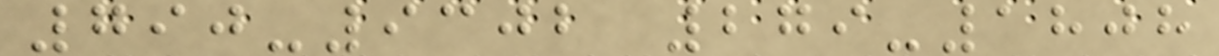790-9302 279-1808
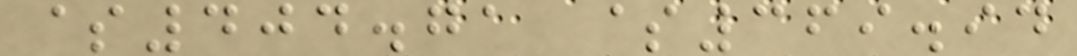$404.71 $369.94
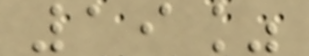19%
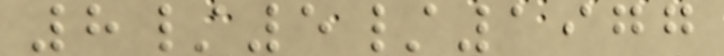8/5/1977
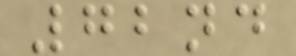72nd
